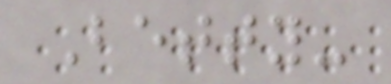Betty-
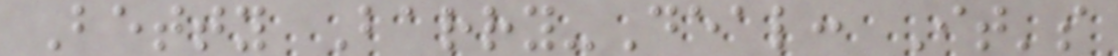Betty Barry-Deal: It's
